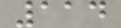114
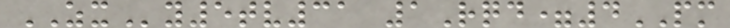ZXy5tv31 1Rqd=4PM
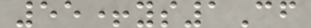55+ys1Cf
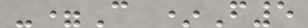-=C *F5
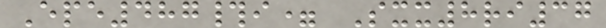Epe487#i= Sxx8ri37
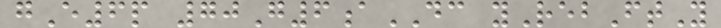gE6p 70G6aDC yRebFtY
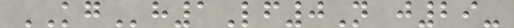KGh1Lf0N j29-
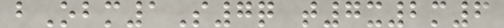bObm1S7q t7x2m6
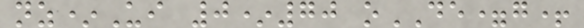nz*Ui 0*70 oDE=g+
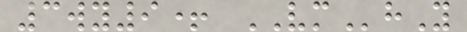3wy9+ VMhY
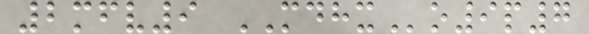2mfv9 MDHXo9p7
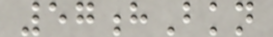57hBkn
